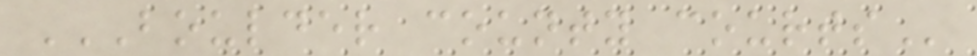BOULDER COUNTY COURTS
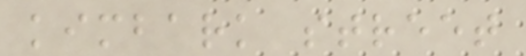kimbark street
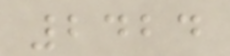2424
